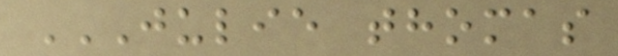JULIE THOMAS
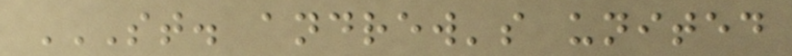ST. ANDREW'S UNITED
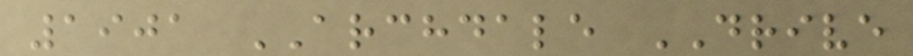1901 ARCHDALE DRIVE
